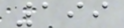199
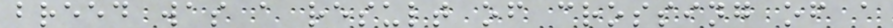breed was a result of crossing of a
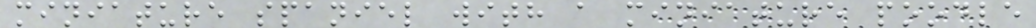miniature spaniel with a miniature poodle
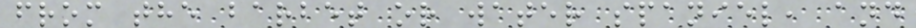from the barbet or water spaniel, and
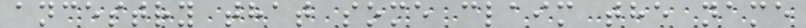ancestry that some claim the name
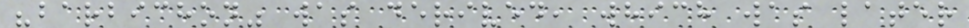"barbichon" was derived, which was later
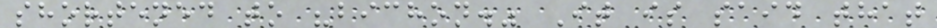shortened to "bichon." It is said that
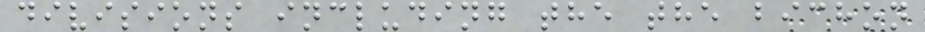divisions including the the bichon
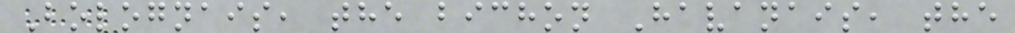Bolognais, the bichon Havanais, the
